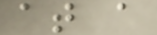at a
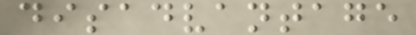disadvantage
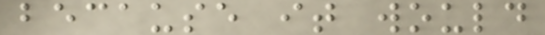because it would
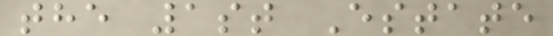the 1st Estate
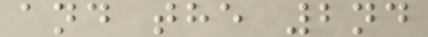and the 2nd
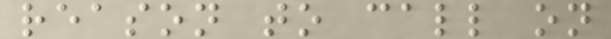reason to call on
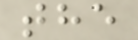the
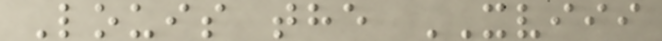Louis the XVIII
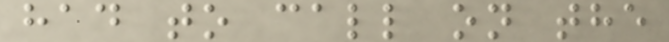had to call on the
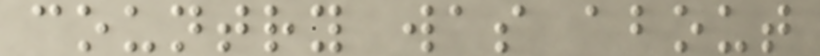country was about
